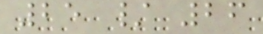25 / 26
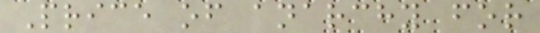Price of anarchy for
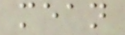mean
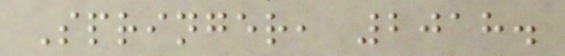Springer, 2018.
